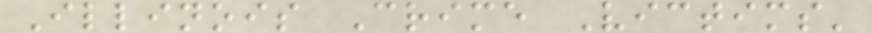Illinois Crime Victims'
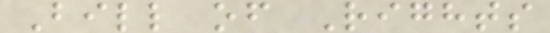Bill of Rights
